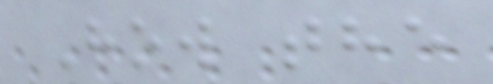How the
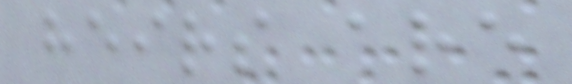heirs are
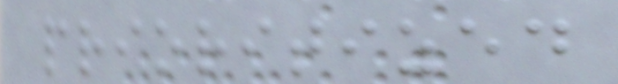prioritized
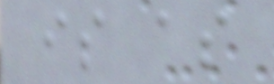is as
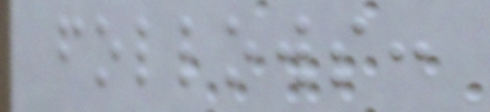follows:
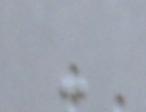-
